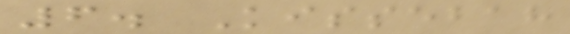6. Kissebah
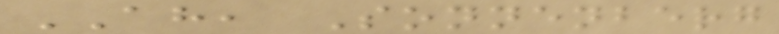AH, Sonnenberg
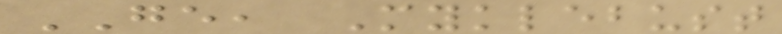GE, Myklebust
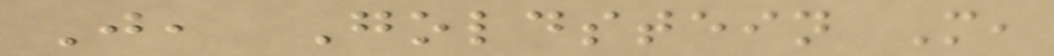J, Goldstein M,
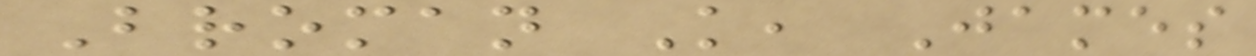Broman K, James
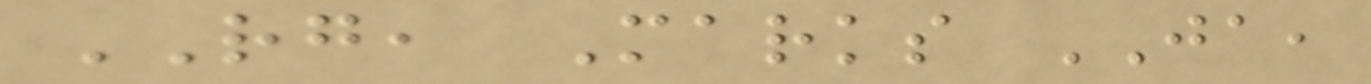RG, Marks JA,
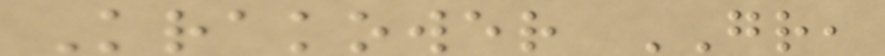Krakower GR,
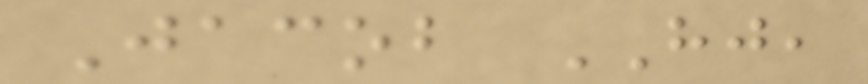Jacob HJ,
